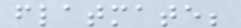flatmate;
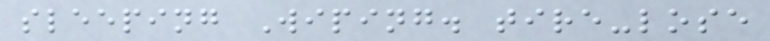sleeping Wiping. tire-lose
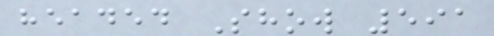headed Show 591
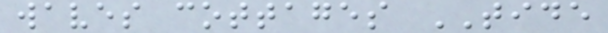waves cottages TIDE
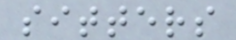sitters
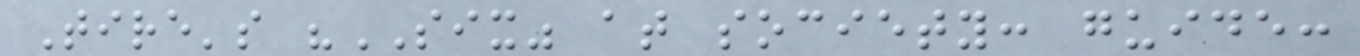Tire's "SIX" at society: guide:
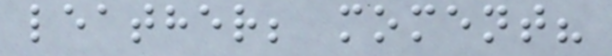leather; moment?
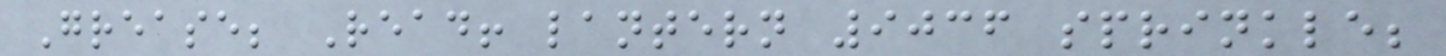Grease; Read! lantern 9036 sprinkle;
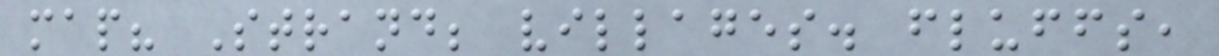map? Strand; villages. fluffs,
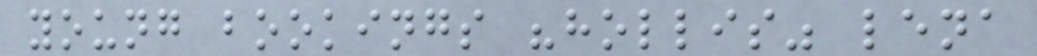young bookings "hollis" lena
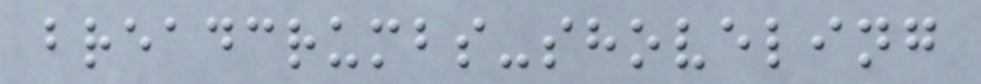breadcrumbs-shoveling
